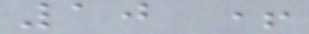10 +
